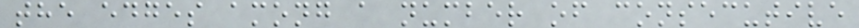the edges among a number of consecutive
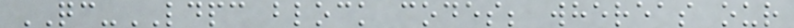QC-LDPC block codes; whereas our
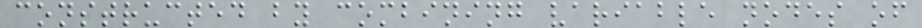constructed by combining variable nodes of
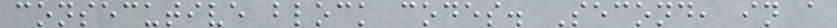consecutive block codes. Second, in a
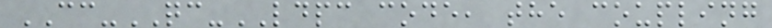CC-QC-LDPC code, the coupling
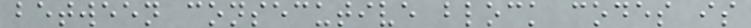between consecutive block codes is
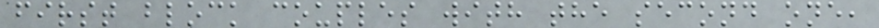first block couples with the second one,
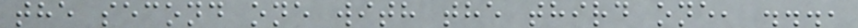the second one with the third one, ...,
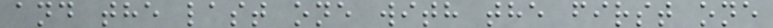and the last one with the first one
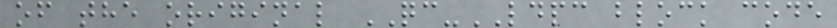of the original QC-LDPC block code
